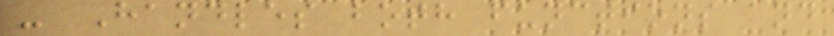- Handles both functions and
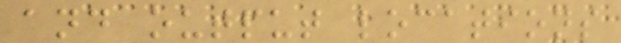and output locations
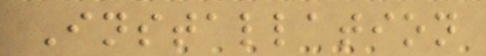Installation
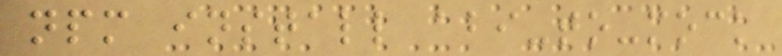npm install abi-to-mock
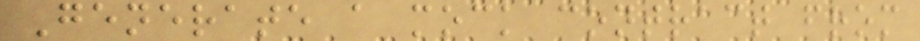Generate a mock contract from
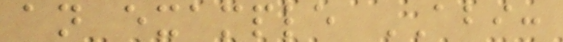an example ABI:
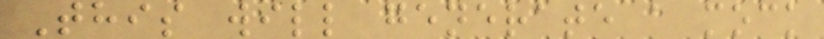This will generate a mock
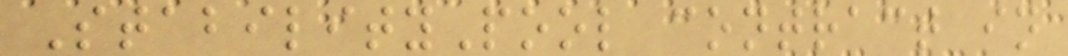StabilityPool contract in
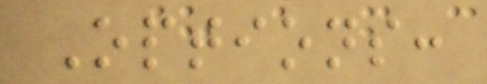Options:
